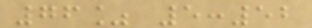76% 5:52
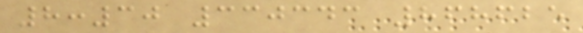8:30 330343 868625
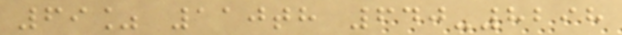69% 110th 640-8298
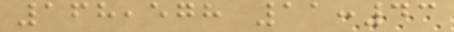168,578 11:43
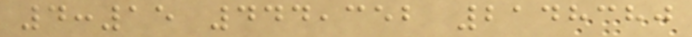4:15 444,352 2148380
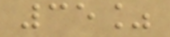35%
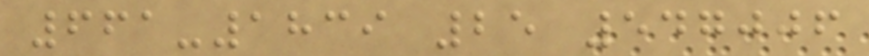661-1839 25 547006
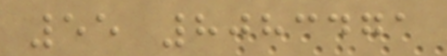55 8083471
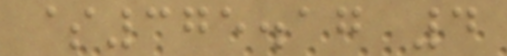$375.17 4
